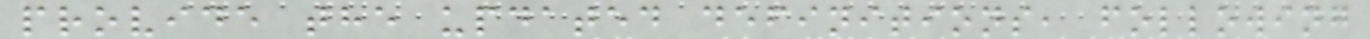provide the updated definitions, following
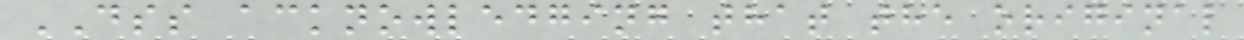DSS acknowledging that the original
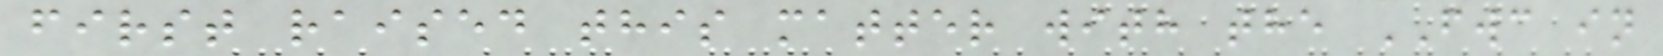first raised this matter with the FWC in
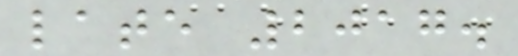late 2017.
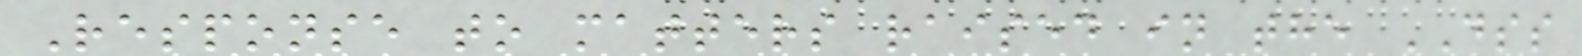Response to matters raised in the DSS
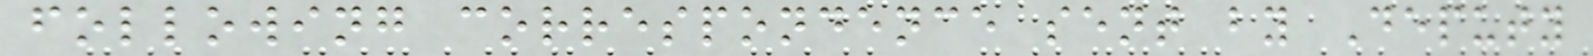following correspondence sent by Deputy
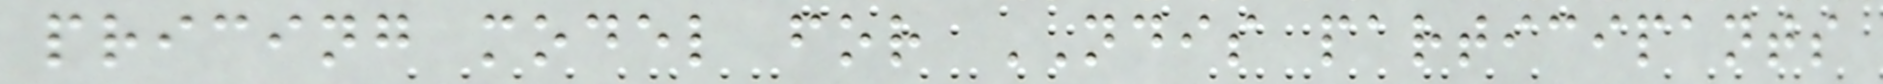pricing model for NDIS participants
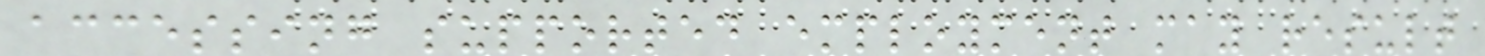accessing supported employment may result
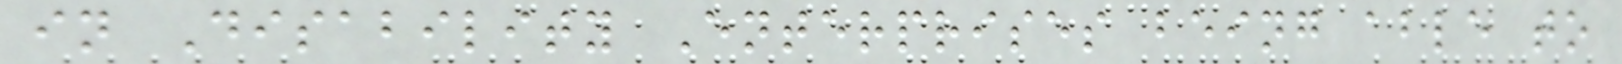in Disability Enterprises being able to
